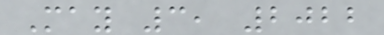May 3, 2022
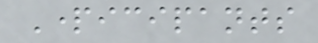Participants
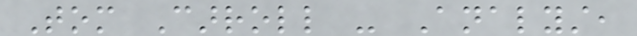Tom Carroll - Analyst,
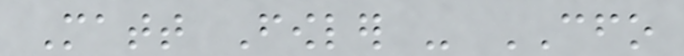Matt Fowler - CFO
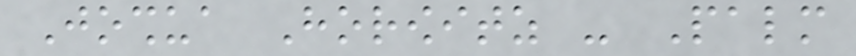Joshua Horowitz - Palm
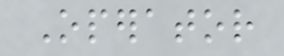Operator
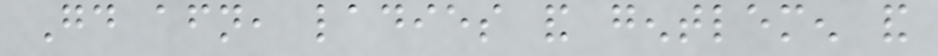Good afternoon, ladies and gentlemen and
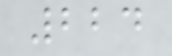224
